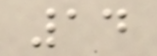14
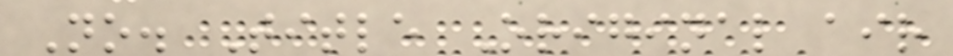No. Title Original air
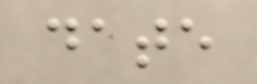date
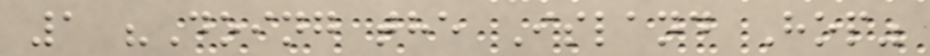1 "Doing the Island Hop"
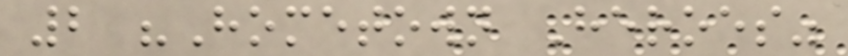2 "Hometown Heroes"
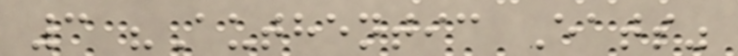3 "Authentic Eats"
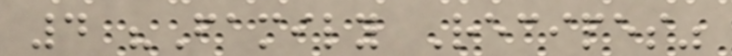4 "Family Recipes"
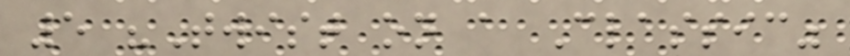5 "Twist on a Classic"
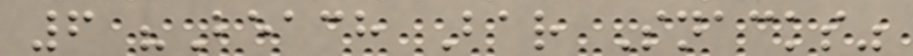6 "Beach Bar Snacks"
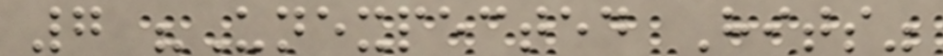7 "Unexpected Hits"
